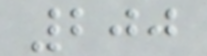200
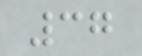37
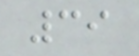39
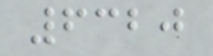6320
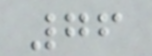76
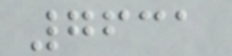7631
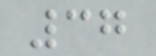37
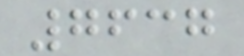7637
